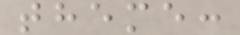theme:
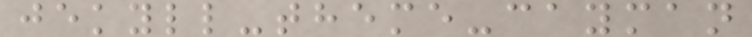jekyll-theme-cayman
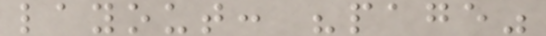layout: "page"
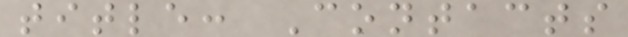title: Contacts
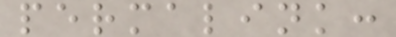permalink:
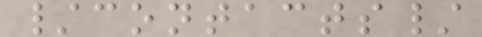/contacts/
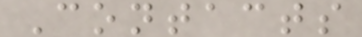Contacts
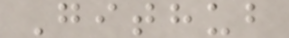Github
